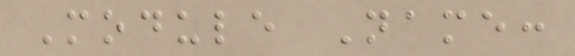Module Name:
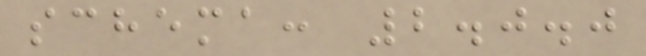schema: 2.0.0
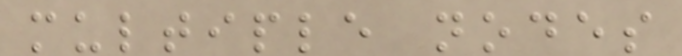multiple nodes
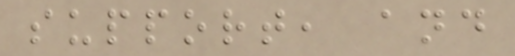support, and
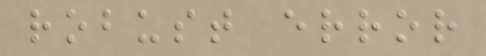robust error
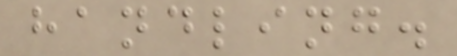handling.
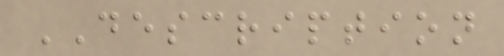DESCRIPTION
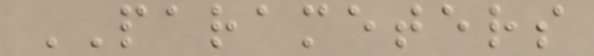PARAMETERS
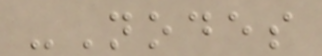-Nodes
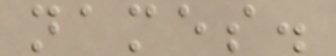names.
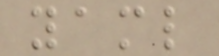yaml
